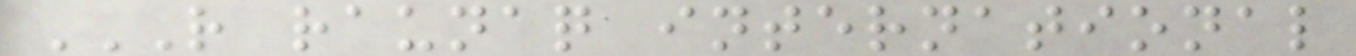R RAUNAQ INTERNATIONAL
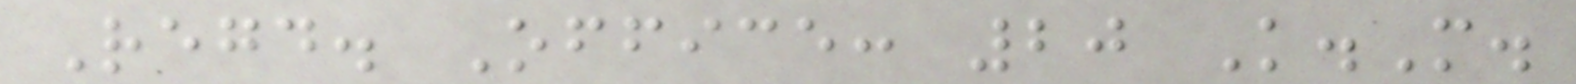Regd. Office: 20 K.M.
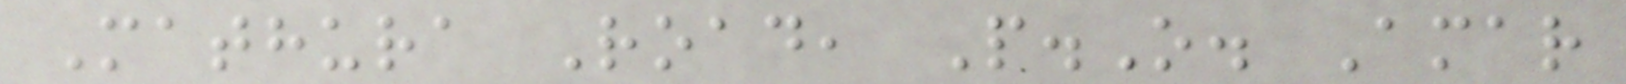Mathura Road, P.O. Amar
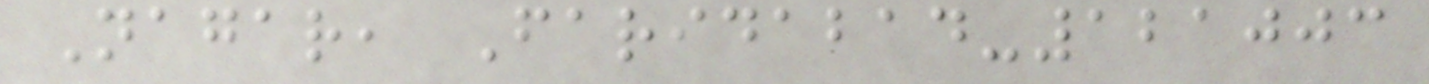Nagar, Faridabad-121003
